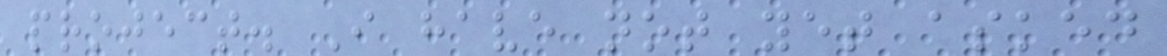project. I have not yet asked
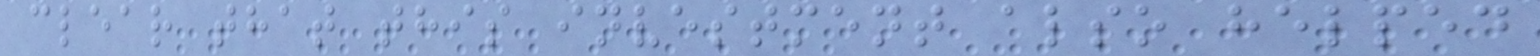clear that this investment also helped
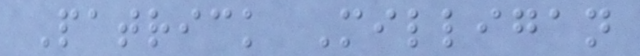Patrick Milligan
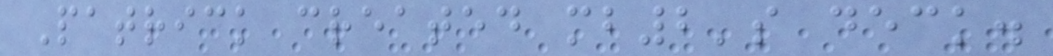Patrick created mb2's deck.
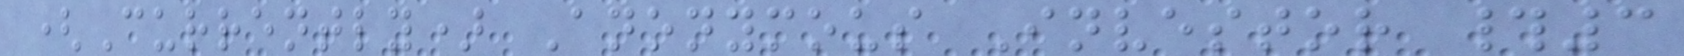(Currently) Anonymous Investor #3
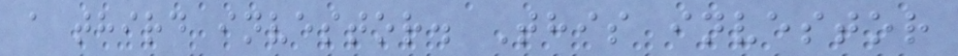a third investor. This investor
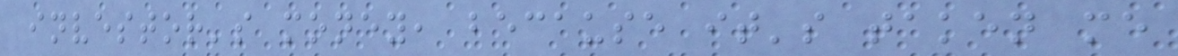investor's money, because it's taken me
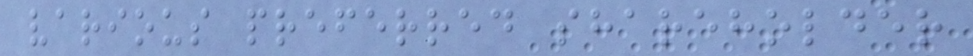various preferred shareholder
